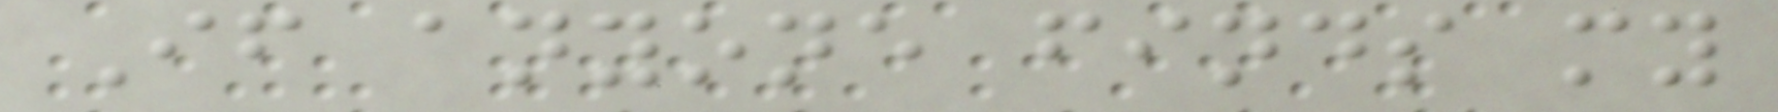If anyone finds my
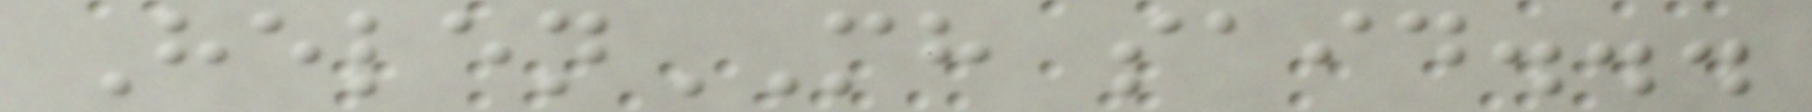HelenMH said...
